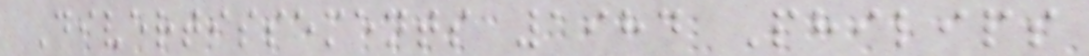Divertissements 1984 Philips
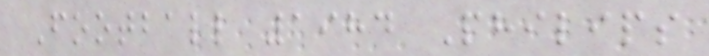Football 1984 Philips
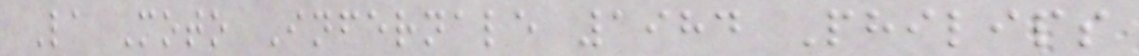La Moto Infernale 1984 Philips
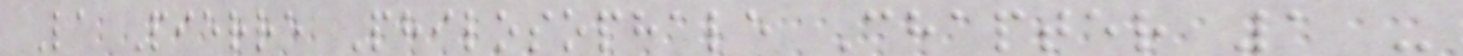La Pierre Philosophale Chapter 1 -
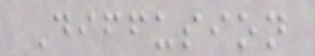Diffusion
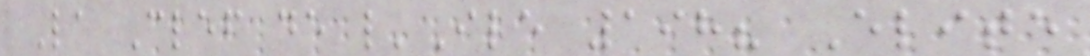La Clef de l'Ile 198? Elite
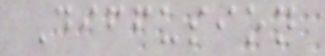Diffusion
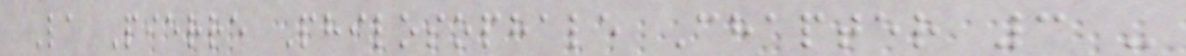La Pierre Philosophale Chapter 3 -
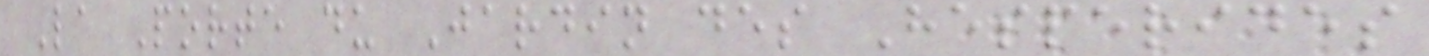La Porte du Jardin des Hesperides
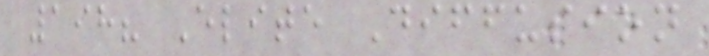198? Elite Diffusion
